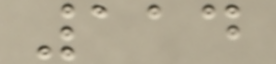114
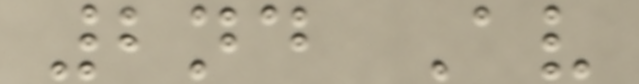2nd Av
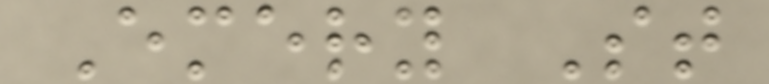Emery St
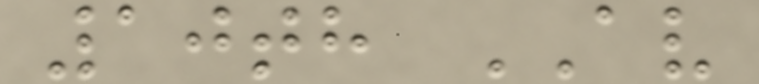10th AV
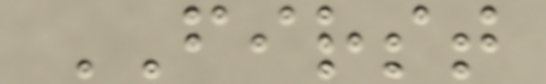FIRST
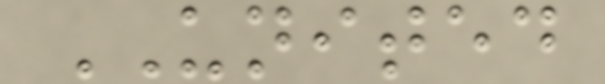UNITED
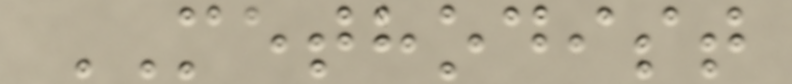METHODIST
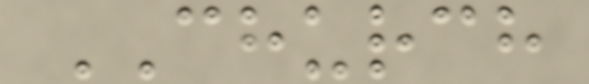CHURCH
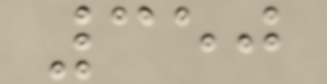350
